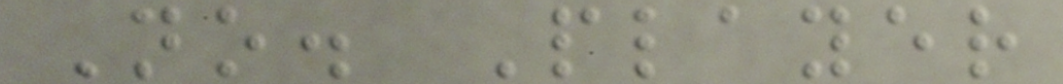No. Player
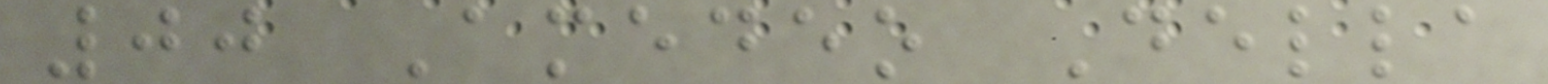00 Amedeo Della
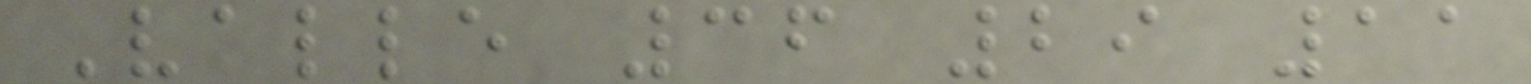Valle 36 29 11
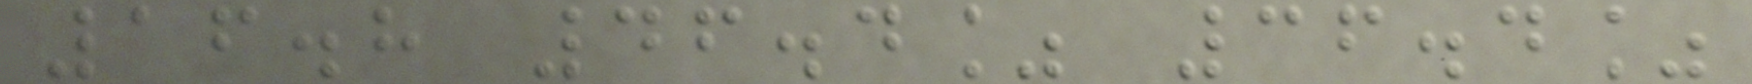16.8 46.4% 36.4%
